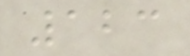123
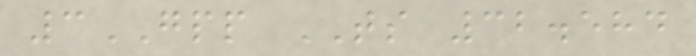3GPP TS 32.584
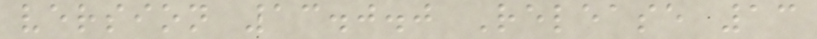version 13.0.0 Release 13
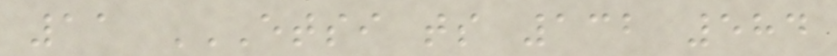11 ETSI TS 132 584
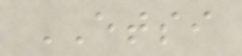ETSI
